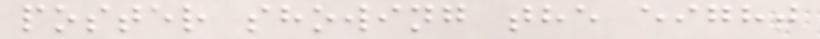poster showing the eight
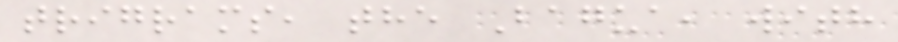trigrams, the Bagua, with
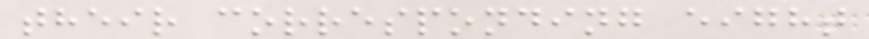their corresponding eight
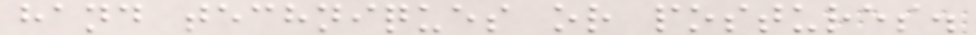hand techniques or postures.
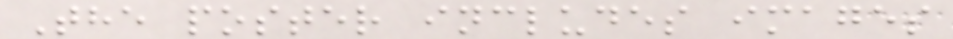The poster includes images
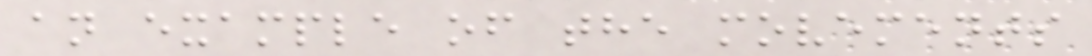an example of the movements
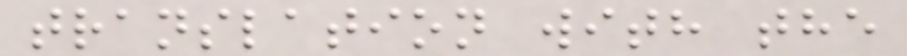translation with the
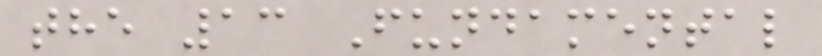the 13 Fundamental
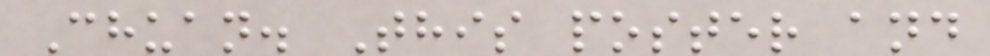Chuan. This poster and
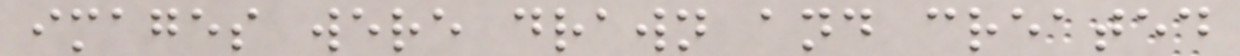images were drawn and created
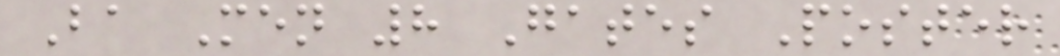Ba Men 8 Gates Poster
